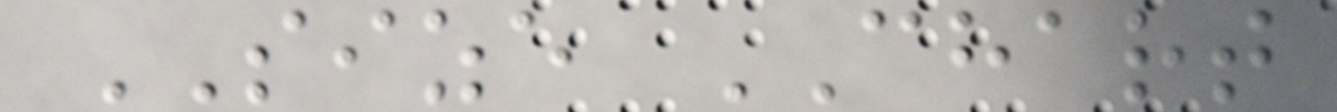SIZE CHART
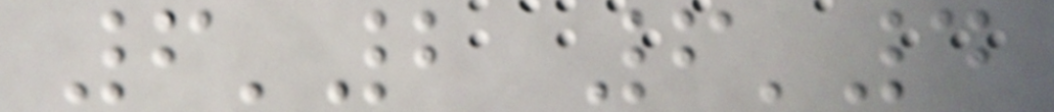6'2 6'4
